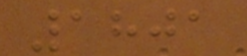1801
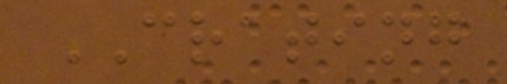CRATING
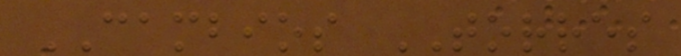CAMBIOS TORRES
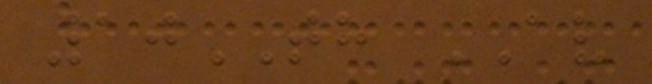10TH AV
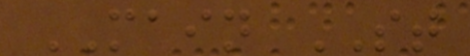MAIN ST
